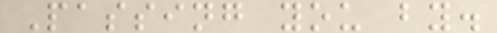Passing you by.
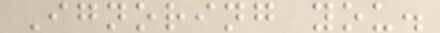Ignoring you.
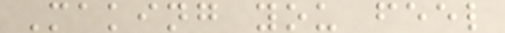Making you feel
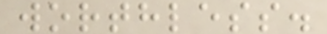worthless.
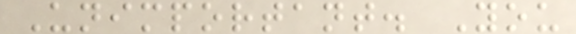Unimportant. You
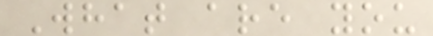What are you
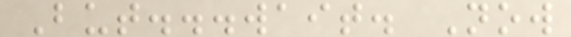But...wait. Now
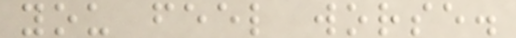you feel worse.
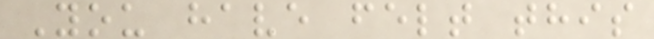You have felt this
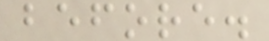before.
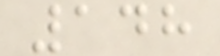148
